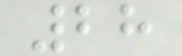28
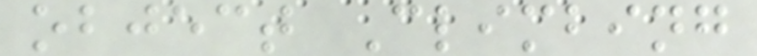object Climbing
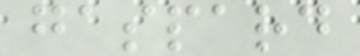gaspard
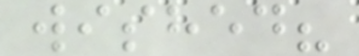wished?
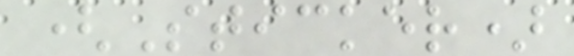(Sticker)
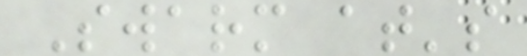Swarm at's
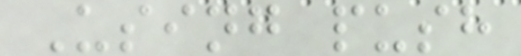Using push
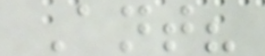Ant?
